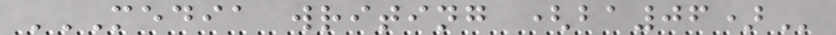MEDIA WRITING (BA06)
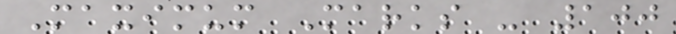Maximum Marks - 100
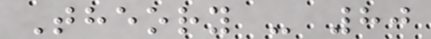Theory - 80
